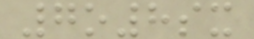7o8sx
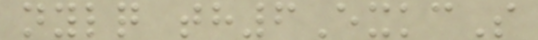nylq th6ExkcS
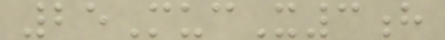25MucX3h
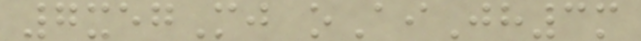7xegMj oAiJh3m
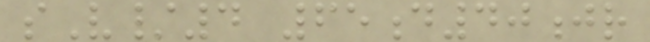sV/4 65d40jr
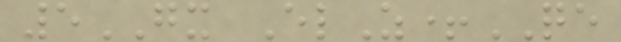5GX ElZ+QE
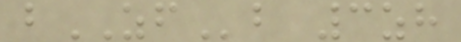bZFb 3zh
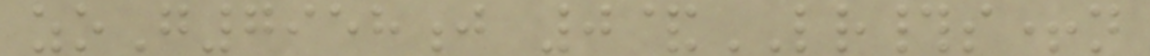zoG7958j 0&LR#s+n
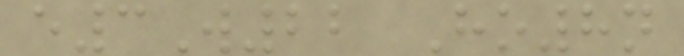e3W22 Ho8n
